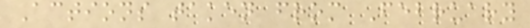Actions taken from February
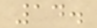14.
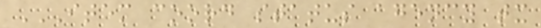ITEM COORD STATUS AGENCY TX
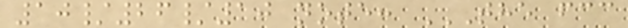10/26/10 note: THE FCC
